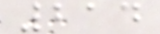214
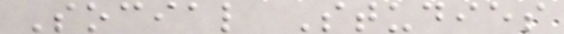Social Studies
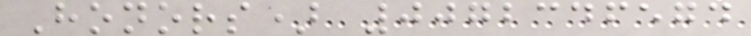Honors) 0072346574
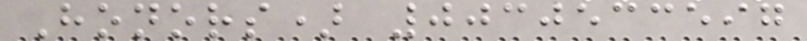Honors) 0030533597
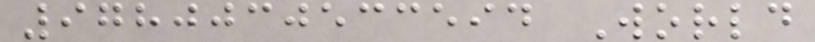9780030533594 World
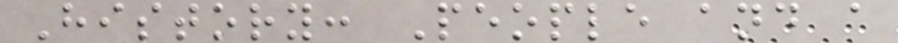History: People and a
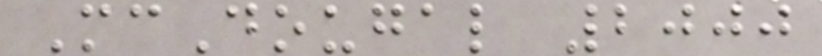McDougal 2000
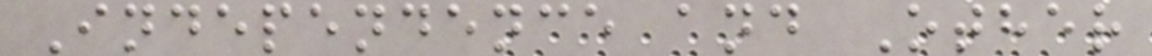Independence and Other
